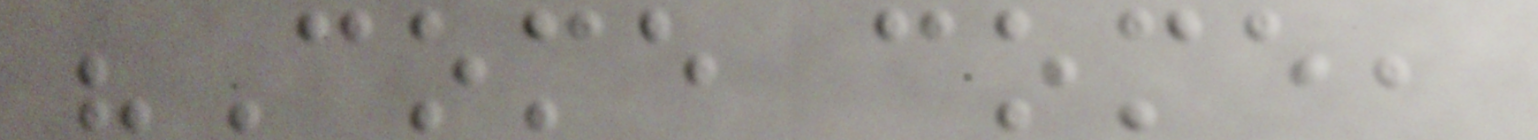"Come come,
